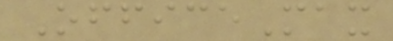OfficeMax
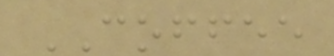COFFEE
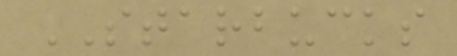STARBUCKS
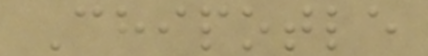Chipotle
